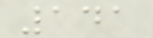141
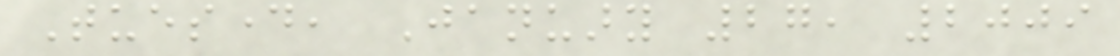Tuesday, January 27, 2009
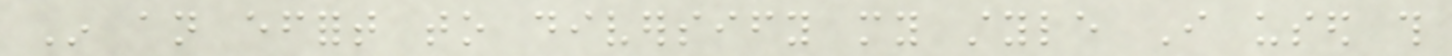In an effort to diversify my style I used this
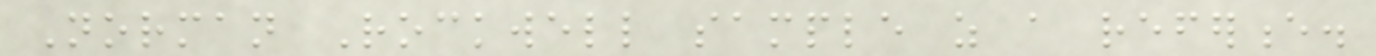Norman Rockwell sample as a reference.
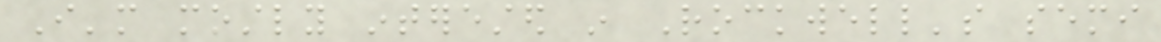I'm mostly interested in Rockwell's semi
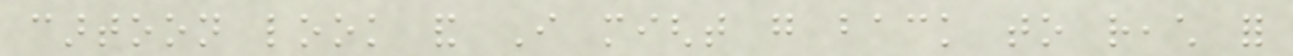cartoon look and I might go back to reach for
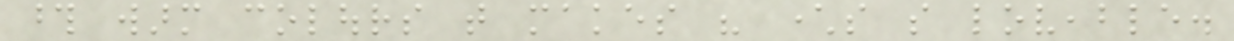those warm colours that makes his characters so loveable.
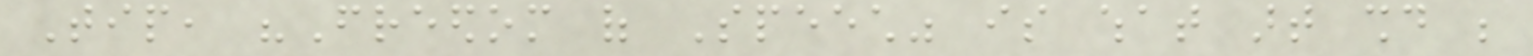Tip, "Freedom of Speech" is what art should be
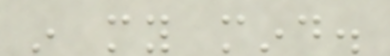in my mind.
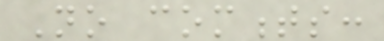No comments:
